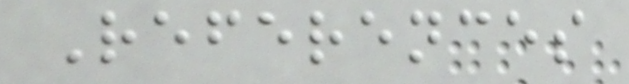References
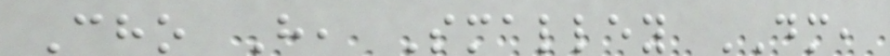Cho H, Smalley DM,
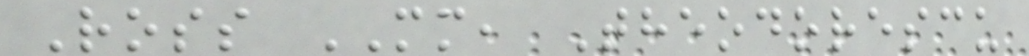Ross MM, Theodorescu
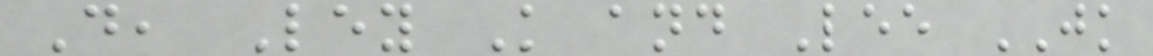D, Ley K and Lee JK
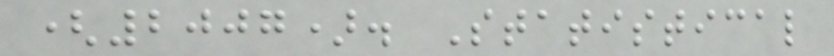(2007). Statistical
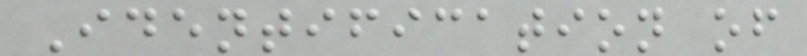Identification of
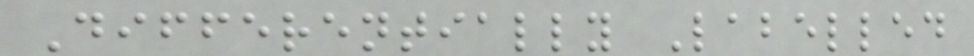Differentially Labelled
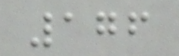176
